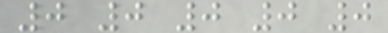0 0 0 0 0
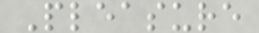Pleasure
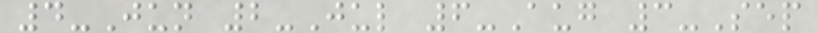4-Jun 2-Jul 6-Aug 3-Sep
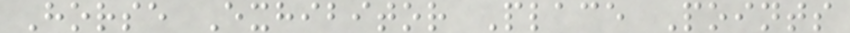Horse Exhibitor Place Points
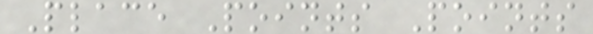Place Points Points
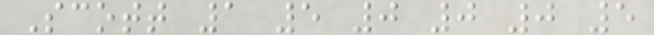Scott 1 5 0 0 0 5
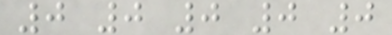0 0 0 0 0
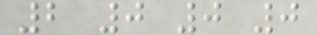2 0 0 0
